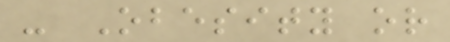- Obesity or
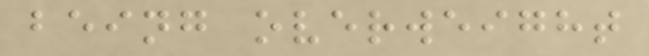being overweight
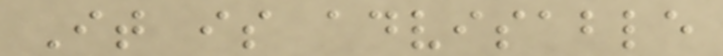It is advisable
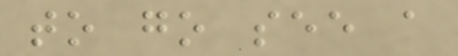to go see a
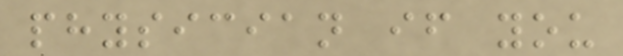physician if you
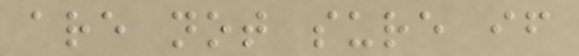are not sure if
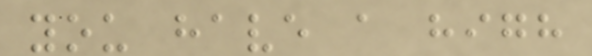you have a high
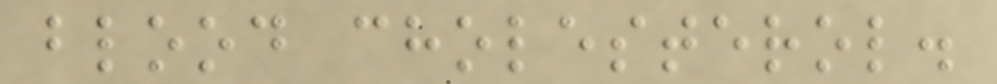blood cholesterol.
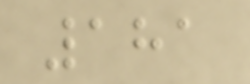181
